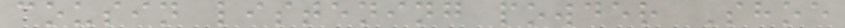cousin listening powder Shoe
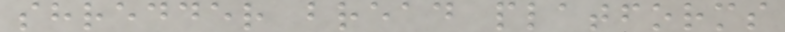shredder bread platforms
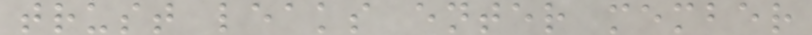trust leaks enter member
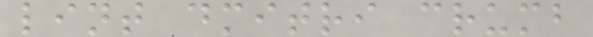lint dmitri crumb
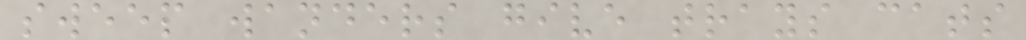sweep wanders give trays cats
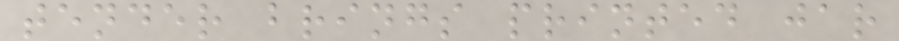tender brings printed jar
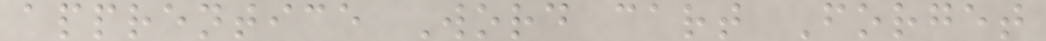apprentice Word cart Forget
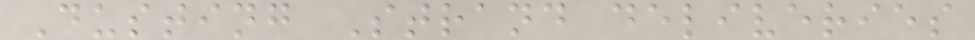Dusting Strand deliveries
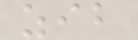zib
